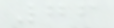76
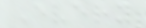Every
